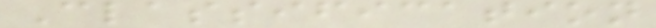Classification
